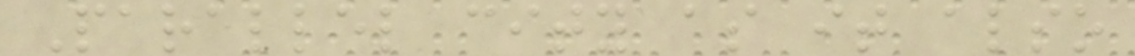Parallel city as it also
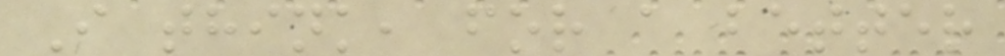I think, for a better
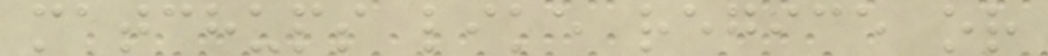matchups like regice or
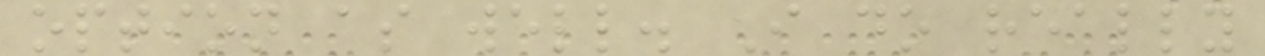option as well. I do really
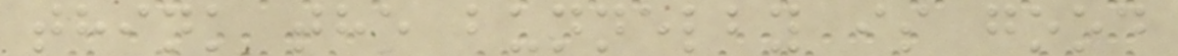think the bunnelby is good
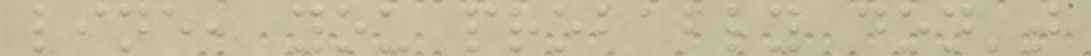line, you probably don't
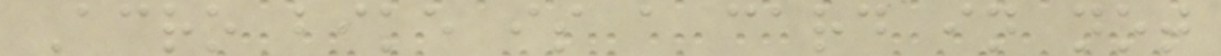Acro bike is a card in not
